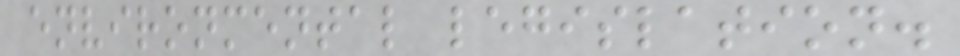environmental legislation.
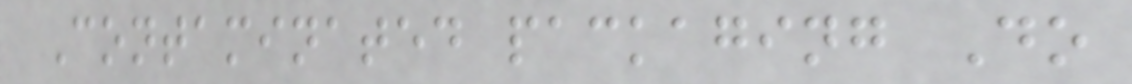Contaminated packaging Do
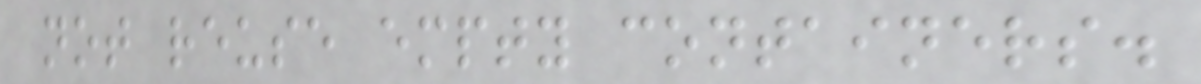not reuse empty containers.
